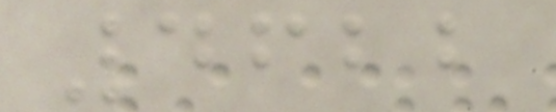4622
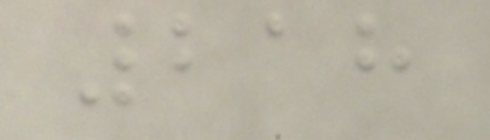218
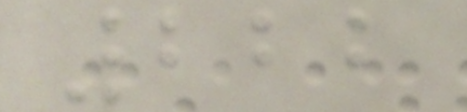222
